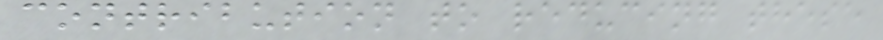contribution to reducing these
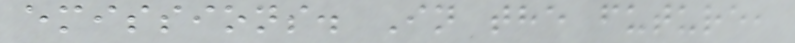emissions. In the future,
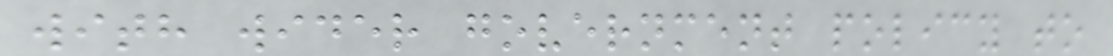with wider government policy to
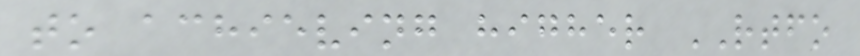to achieving higher RTFO
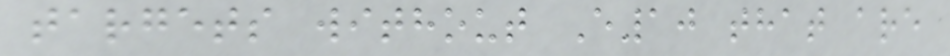targets without E10 that are
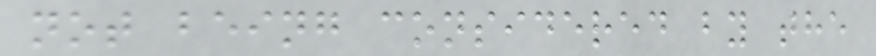not being considered by the
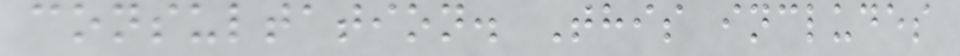consultation. This includes
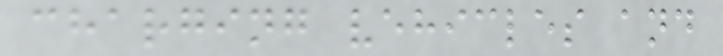charging vehicles and
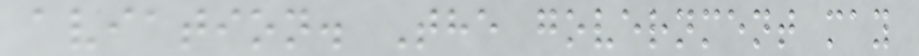aviation. The government may
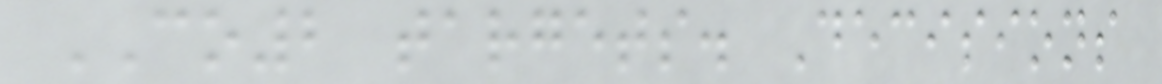CO2 targets. Decisions
